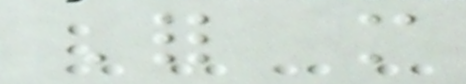For more
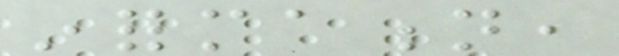information,
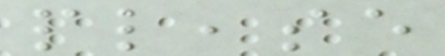please
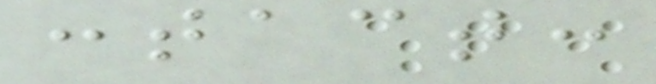contact:
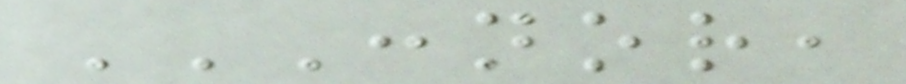CONNOR,
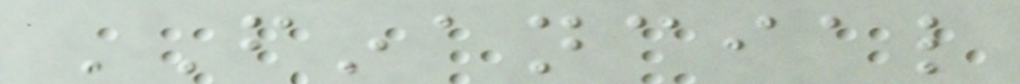FINANCIAL
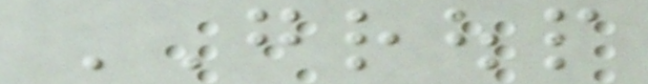GROUP
